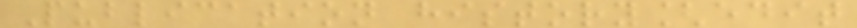Publication history[edit
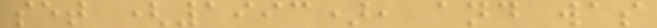set (1993), and was
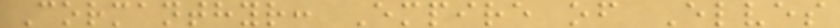Cormanthyr: Empire of Elves
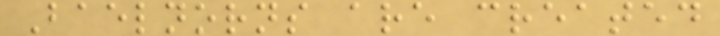Baelnorns are created
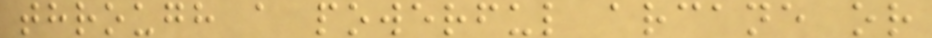through a powerful arcane or
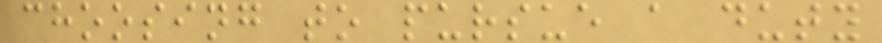choosing to pursue a duty
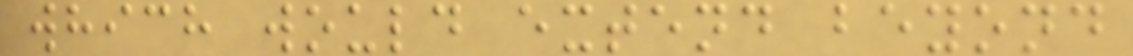which would extend beyond
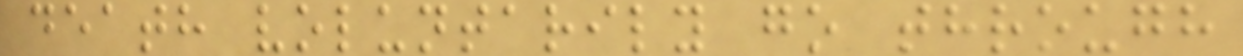death voluntarily go through
